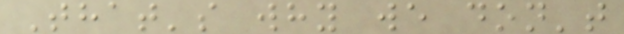That's why we don't
